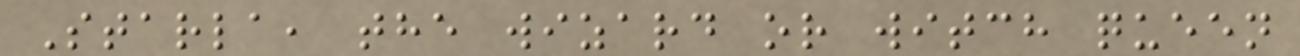Starla, the wizard or witch queen
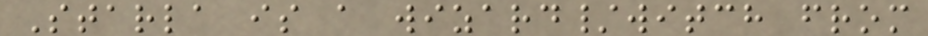Starla is a wizard/witch from
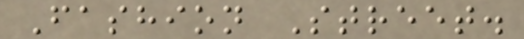Fashion Street.
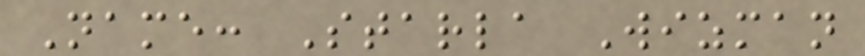Name: Starla Wizman
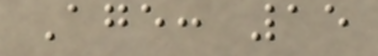Age: 15
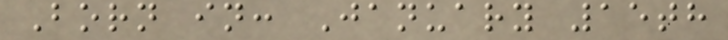Born in: January 15th
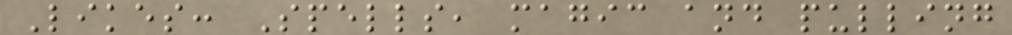Likes: Spells, magic and pulling
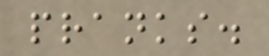pranks.
